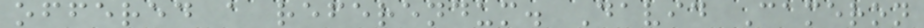offered a referendum. David Cameron
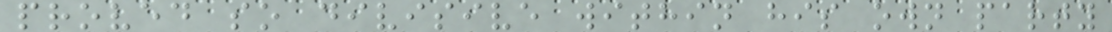proved so divisive within his own party
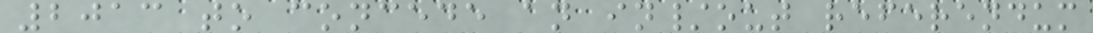2013 to concede an in/out referendum
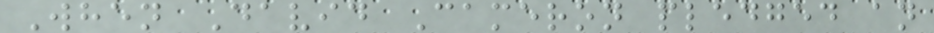When David Cameron pledged an
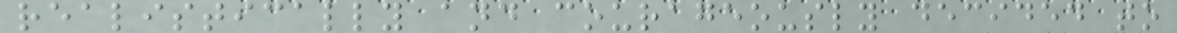realistically and courageously decided to
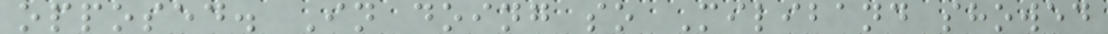opposed. In doing so Miliband showed
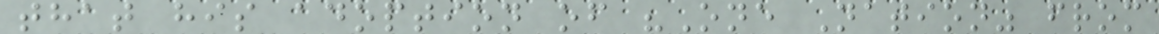that his adoption of "One Nation" from
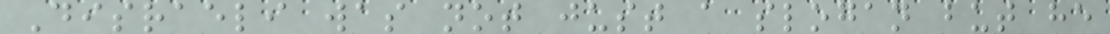Disraeli was not just a slogan but he
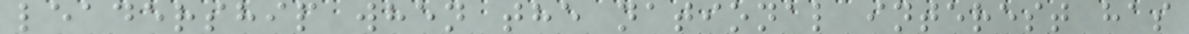leadership when the national interest has
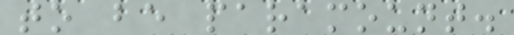to be paramount.
